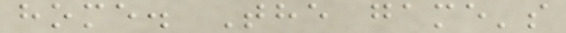home. The game's
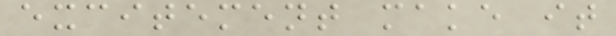excitement make it
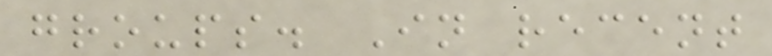groups. In recent
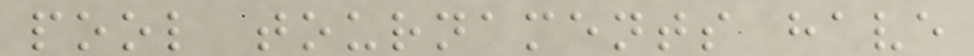pool tournaments have
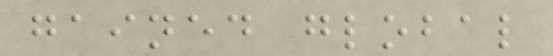gained global
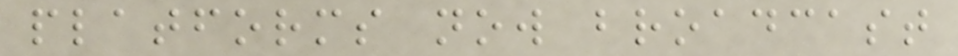platforms now broadcast
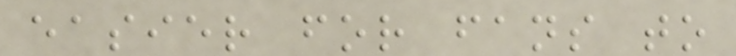easier for fans to
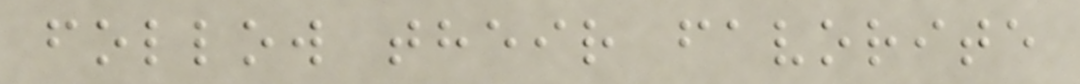follow their favorite
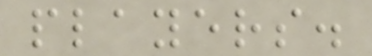players.
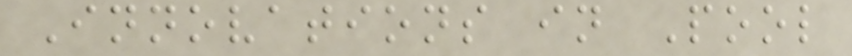Innovations in Pool
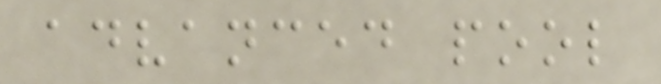advanced pool
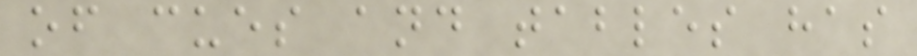of cues and tables has
